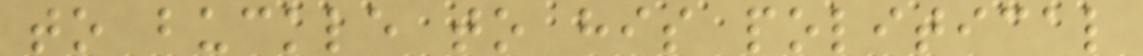to buckle to his political
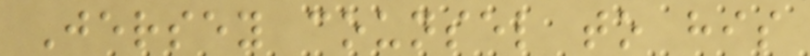Jersey counsel to his
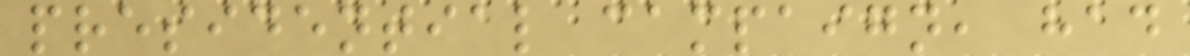presidential campaign, had
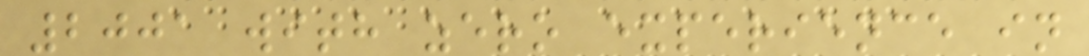2001 with zero experience in
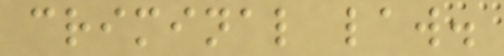criminal law.
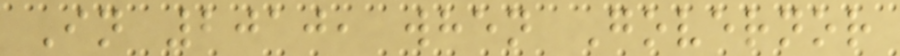In 2010, when Governor
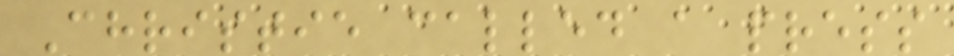Christie called a press
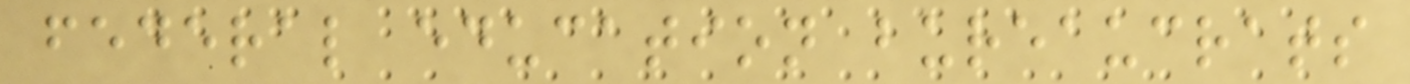federal education bureaucrats
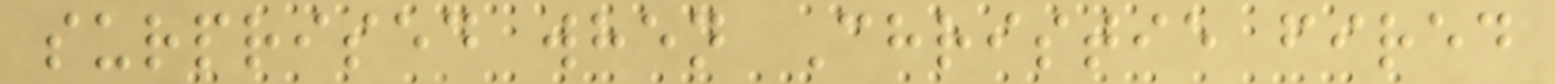surprised when Christie fired
